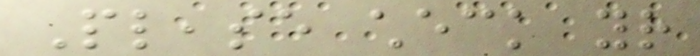Please check your
